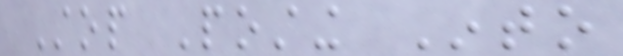Stop Posting Into
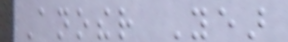Another Year
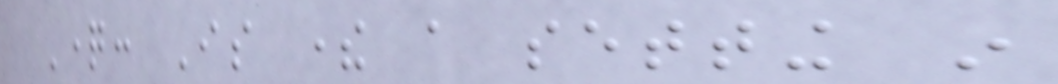Question: Is there a setting in
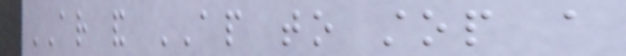AR and AP to stop a
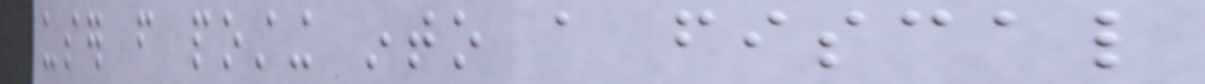user from posting into a fiscal
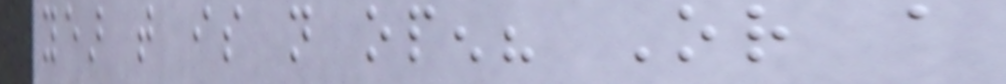year that is not open? Or a
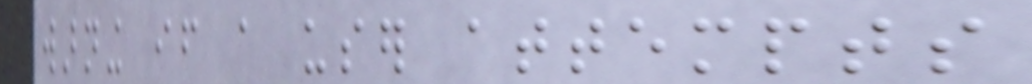warning if a user attempts
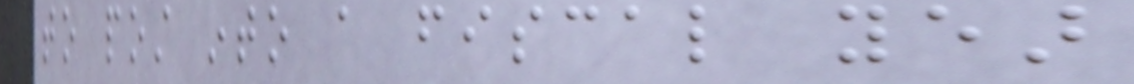to post into a fiscal year
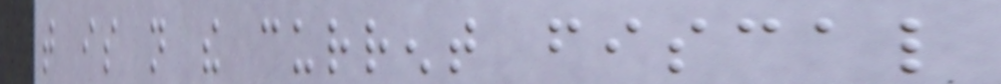that is not the current fiscal
